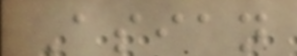Asian
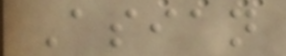Asian
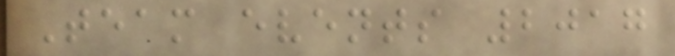Team events 2017
